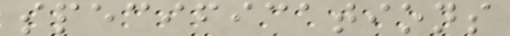specifications
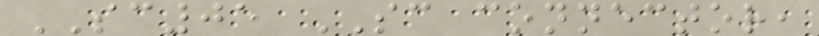SC05 SC connector,
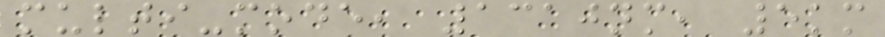multi-mode, 1310nm, 5km
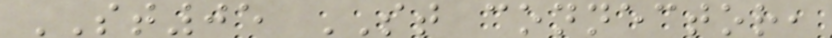ST05 ST connector,
